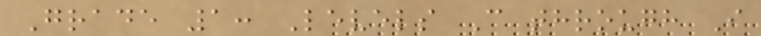Grade 1: Levels C through I
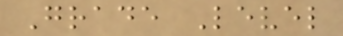Grade Level
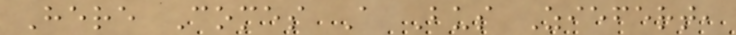Here Comes A Bus Ziefert,
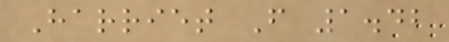Harriet F 1.42
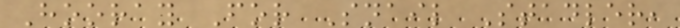Hooray For Snail Stadler,
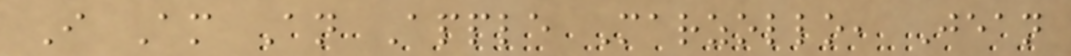I Am An Apple Marzollo, Jean
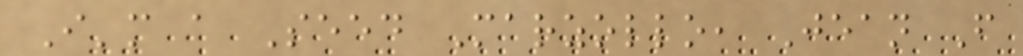I'm a Seed Marzollo, Jean F
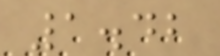1.42
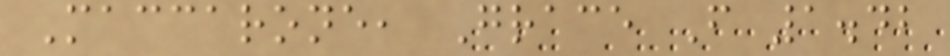Maccarone, Grace F 1.42
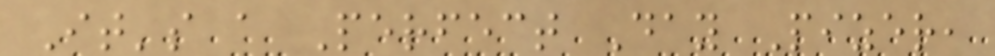It's a Perfect Day Pizer,
